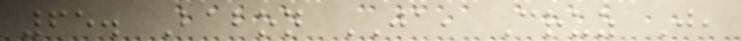65. Babon JA, Cruz J,
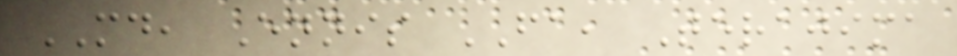MD, Ennis FA, Terajima
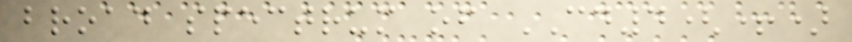broad spectrum of CD4(+)
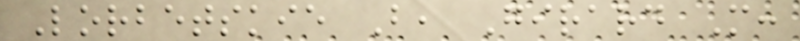Lorbetskie B, Girard M:
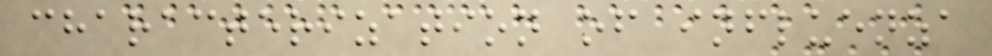characterization of influenza
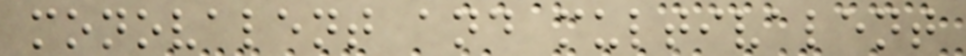monovalent and multivalent
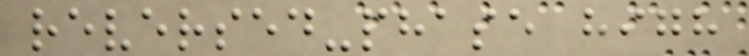reversed-phase high
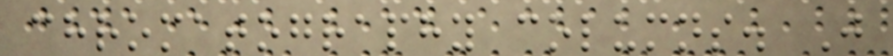chromatography columns. J
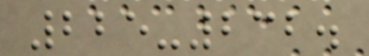225-232.
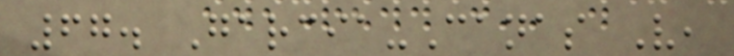67. Garcia-Canas V,
